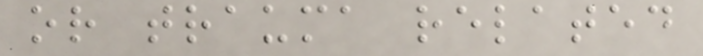or trauma related
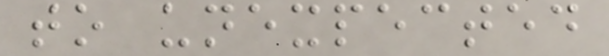to unexpected
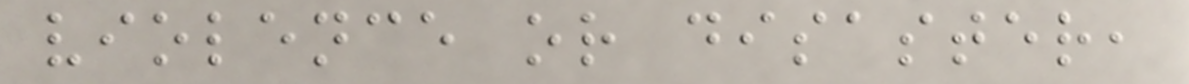violence or disaster,
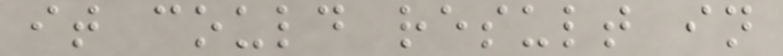it could result in
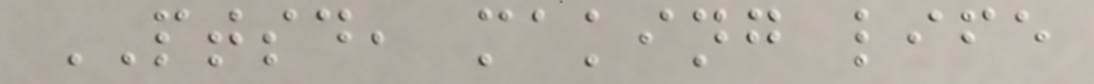PTSD, making life
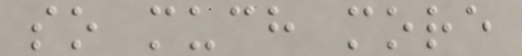so much more
